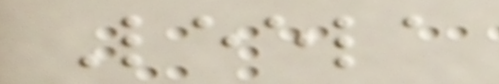Leela
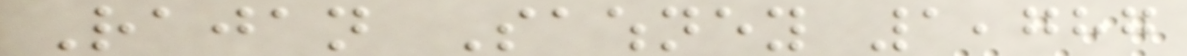Rajan Sawhney 1,787
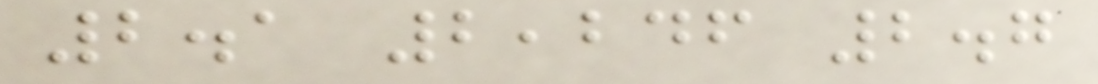2.1 2,246 2.7
